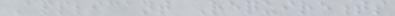Applicant Requirements
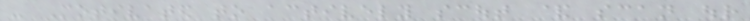- Motivated to actively scout & scan our
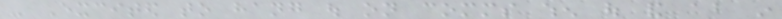- Excited to hang out on comms when out and about in
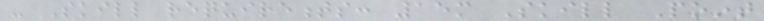- Skill requirements: 15m Skill Point
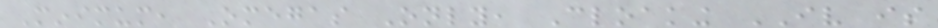Minimum, Omegas Only, Cloaking IV is
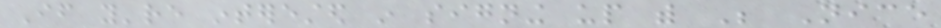If you're interested in signing up with Be Nice
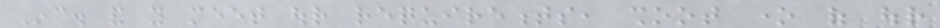Inc. and you meet our requirements, shoot one of our
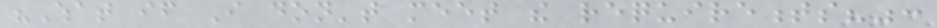"What if I don't meet the requirements?":
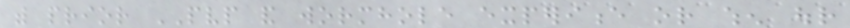with prior PVP and wormhole experience or when our
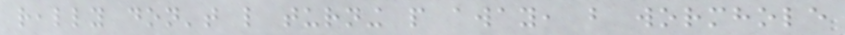really don't like turning people away, but wormhole
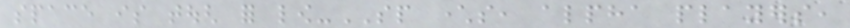space is tough for low-SP characters, alpha players,
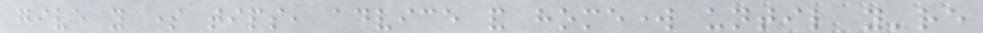give you some tips, advice and homework until you're
